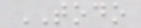TODO
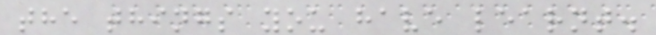the things you have learnt.
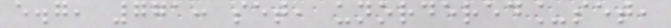e.g, 771: set, unordered_set,
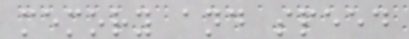memory and speed
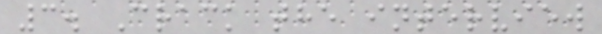3. Crack the interview
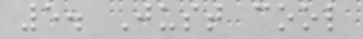5. Just cool
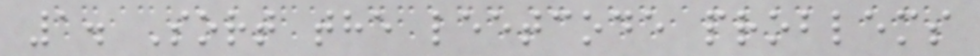1. Sort the leetcode problems
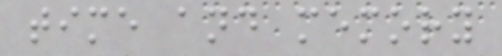time and memory
